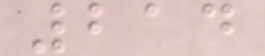214
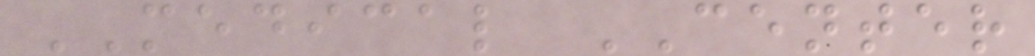MEDICAL CENTER
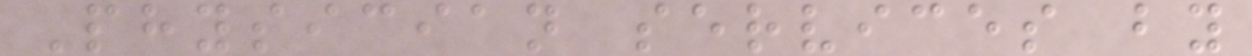Physician services by
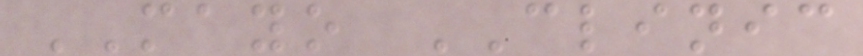MAYO CLINIC
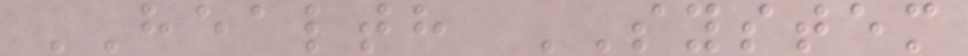HEALTH SYSTEM
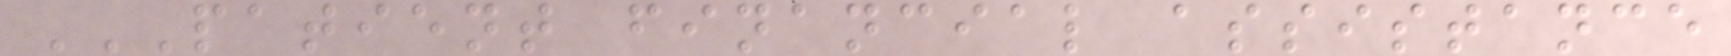PATIENT FINANCIAL ASSISTANCE
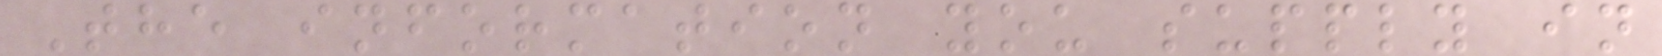The information you supply in
